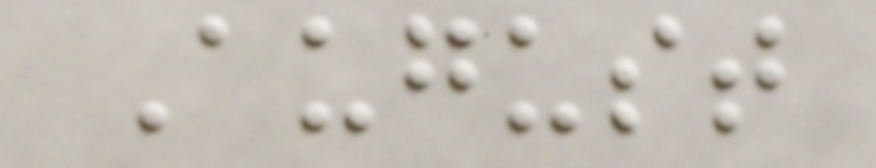August
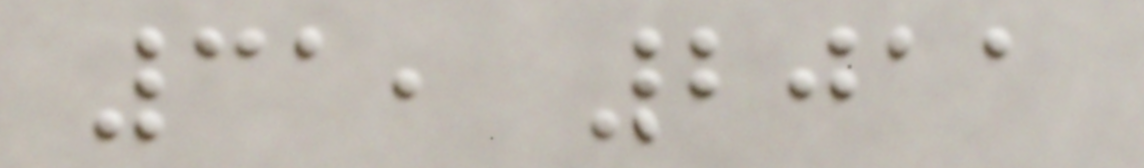31, 2011
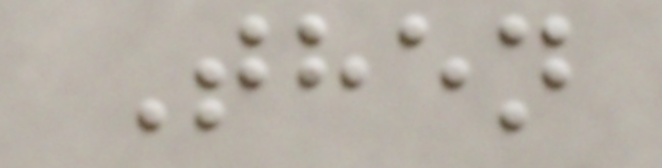Then
